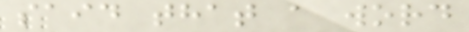said that a word
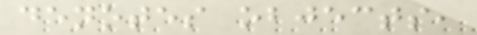denotes objects,
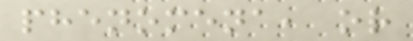phenomena, or
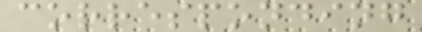corresponding
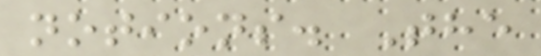notions. The
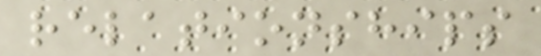relationships
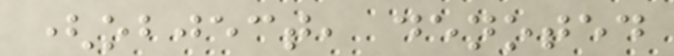(object, denoted
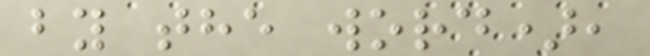by the word),
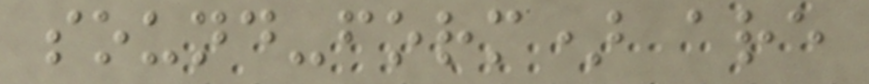sound-form) are
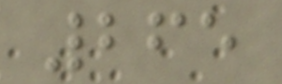265
